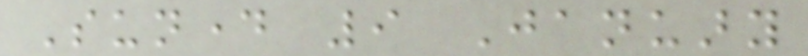Sunday 9 January
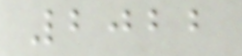2022
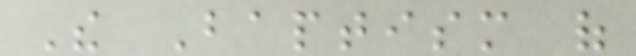The Baptism of
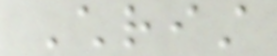Christ
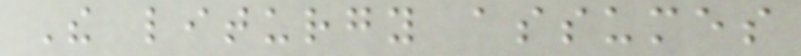The liturgy assumes
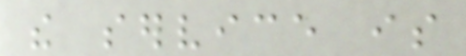the service is
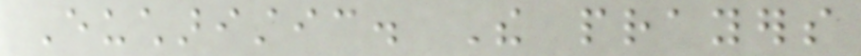Eucharistic. The prayers
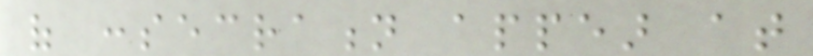of consecration appear at
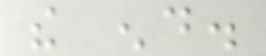the end.
